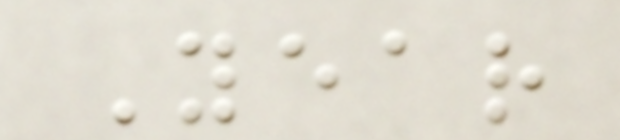Year
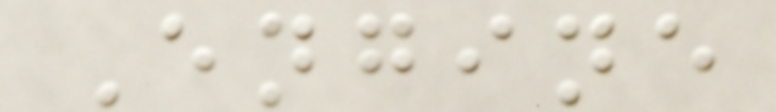Engine
